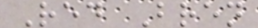Red Bren
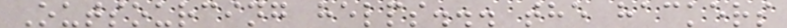Outsourcing helps... the hackers
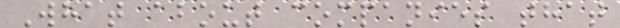What about companies that
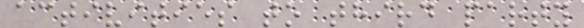activities to third party
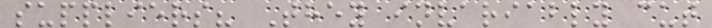suppliers? They invariably cut
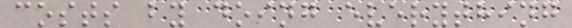costs by doing everything
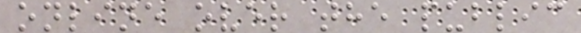online over the public
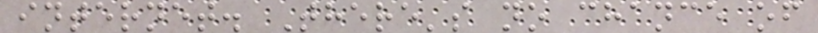internet. There's no chance of
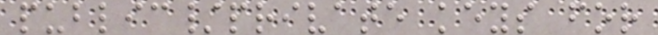public/private keys for
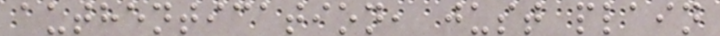authentication, just plain
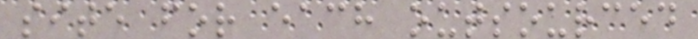site for each outsourced
